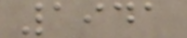1941
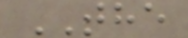THE
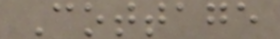Cottage
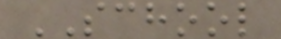SCHOOL
